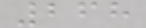268
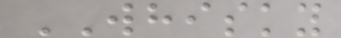WHISKY
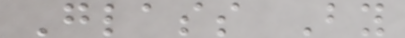Glass By
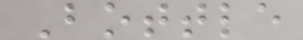Bottle
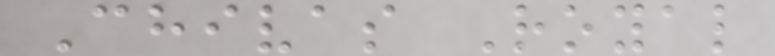Chivas Royal
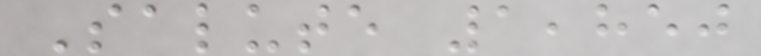Salute 1,850
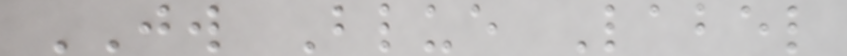JW Blue Label
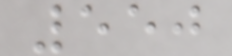550
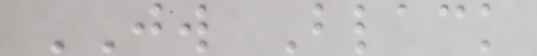JW Black
